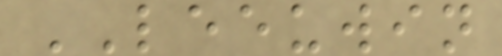LEEUWIN
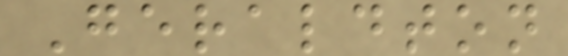Geraldton
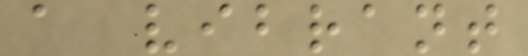a vibrant
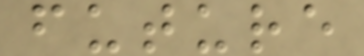future
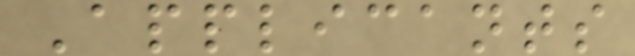Applicants
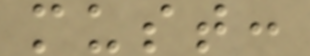must:
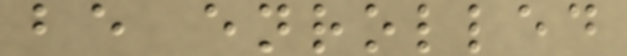be enrolled
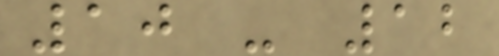10 - 12
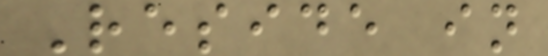Reside in
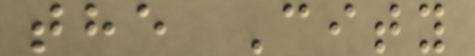the City
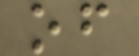of
